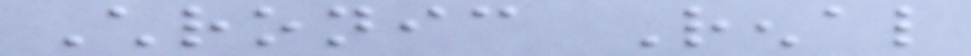Chronic Renal
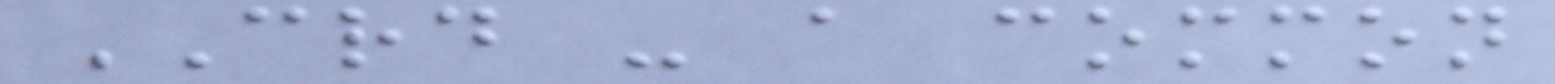CRD - a common
